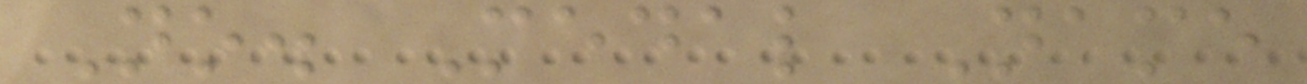No. Medal Name
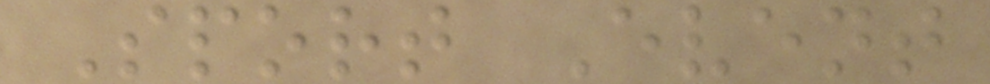Sport Event
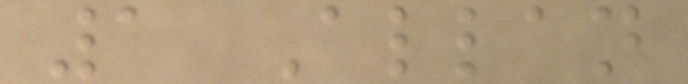1 Allan
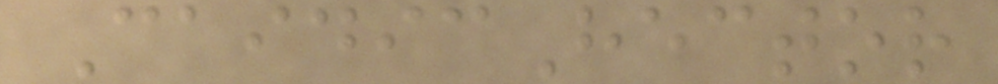CaidicHector
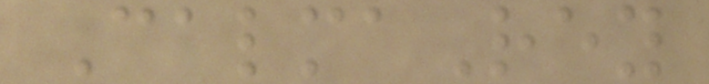CalmaRey
